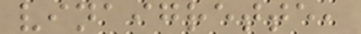vinaigrette,
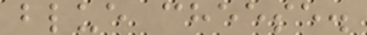blue cheese.
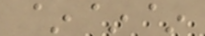~~~
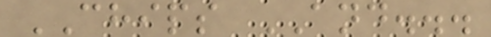CHIPS AND...
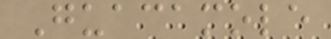Guacamole
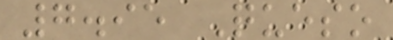7.95 Queso
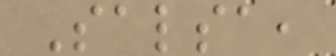Salsa,
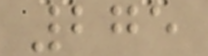275
